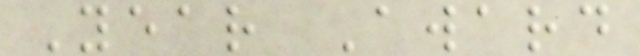Year Award
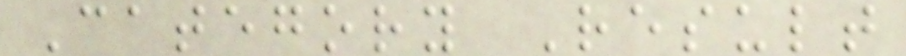Category Result
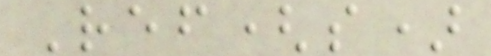Ref(s)
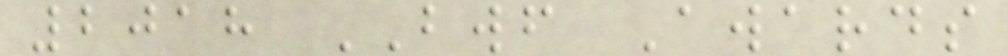2018 BWF Awards
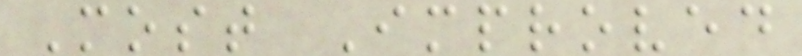Most Improved
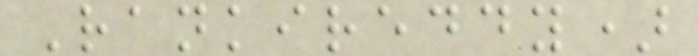Rankireddy)
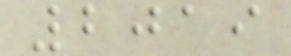2019
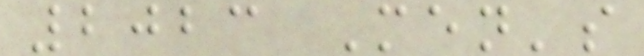2023 Men's
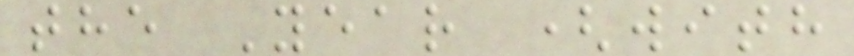the Year (with
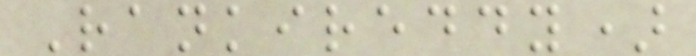Rankireddy)
